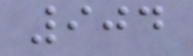904
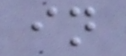in
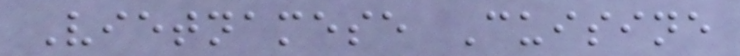Vietnamese Cuisine
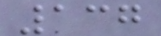137
